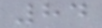84
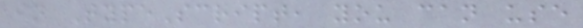in TypeScript, you can use
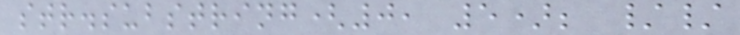str.substring(0, 5); //
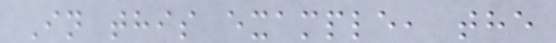In this example, the
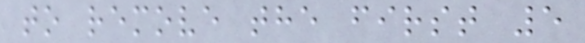to remove the first 5
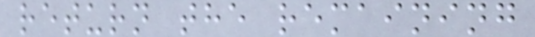return the remaining
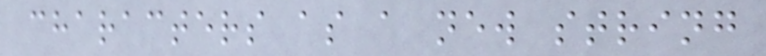characters as a new string
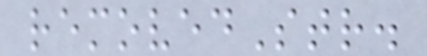removedStr.
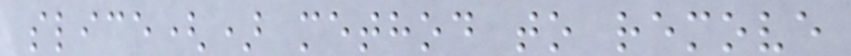slice() method to remove
